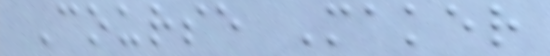Course Maker
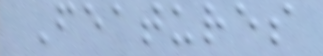Features
